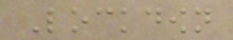Lockdown
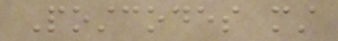Postcodes must
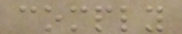comply
